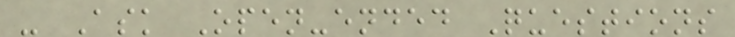- Ask Open-ended Questions
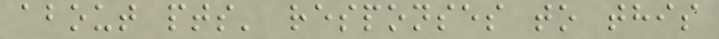about pts' responses to this
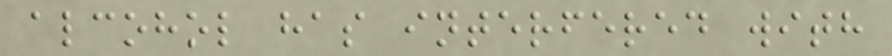alcohol has interfered with
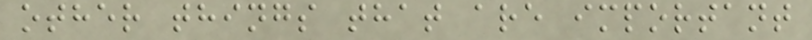other things that are important
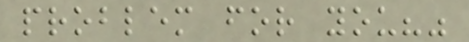problem for you?"
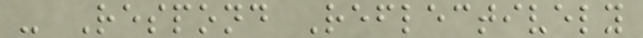- Respond Reflectively
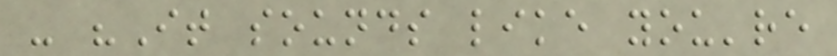- "It sounds like you're
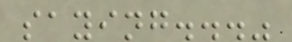saying..."
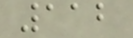112
